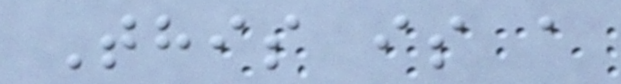This is a
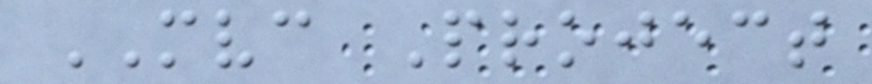MVC Project
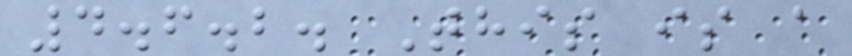4.6.2. This is a
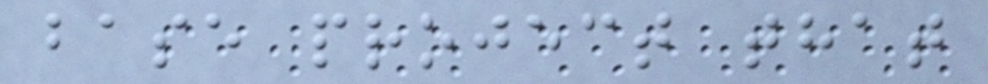base project that
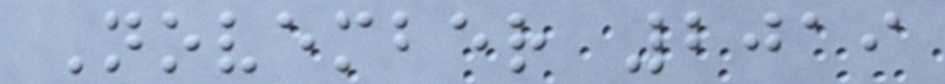November 2019
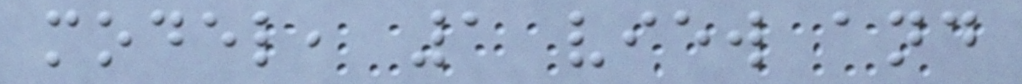model, 1 view and
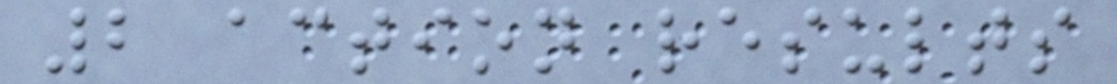2 action results
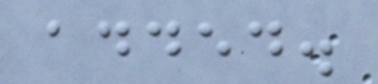added.
